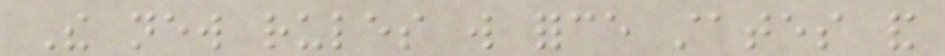The new rules will force states and
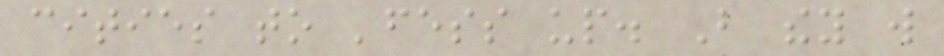cities to 'fess up. But they will
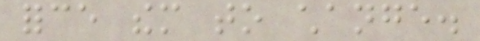force them to change.
